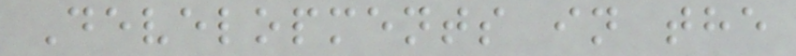Developments in the
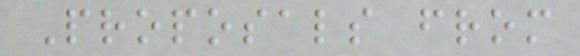Proposals from
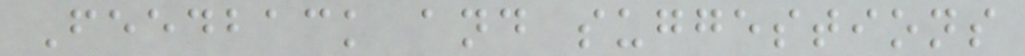Feedback and suggestions
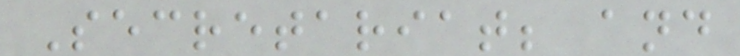Secretariat; and
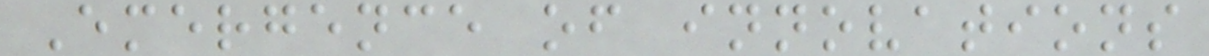Emergence of innovations
